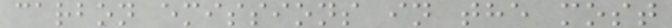carbon emissions in the most
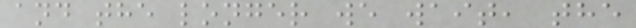and the longer we wait, the
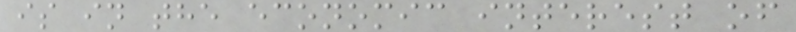is in the economic interest of
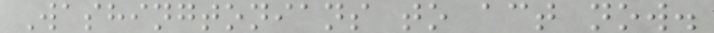Washingtonians to act now.
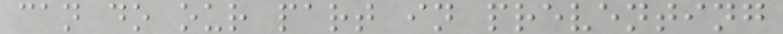can do our part in preventing
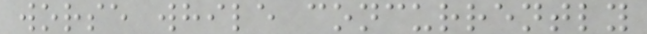worse while concurrently
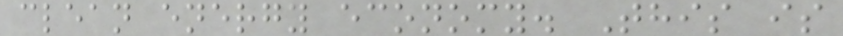clean energy economy. This is
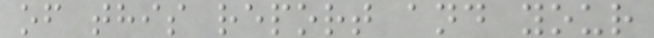of this report and your
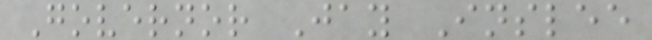Governor Jay Inslee
